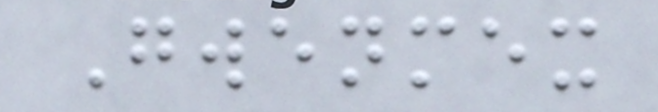Gwenmex
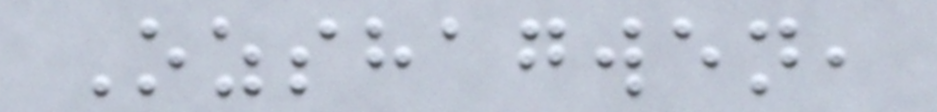Ozshagwen,
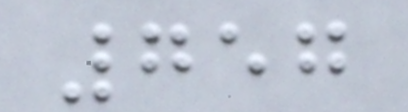757
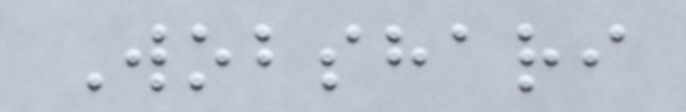Wobshari
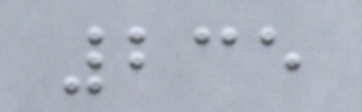235
